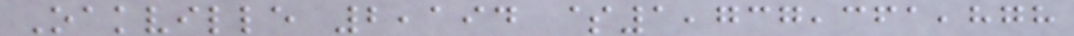Oakville 2,194 $1,737,361,878
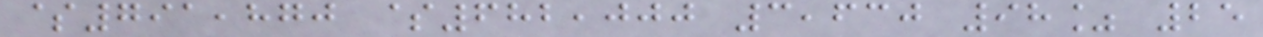$791,870 $682,000 3,630 98% 25
